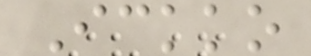Ickko
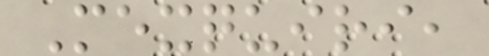Mexquiri,
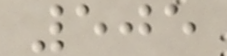505
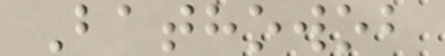Bathowob
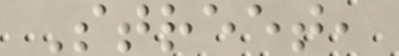Street,
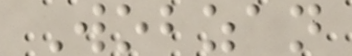Wobzan
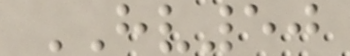HV50
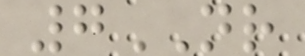7NR
